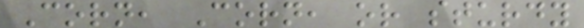Corn, Corn, or sturdy
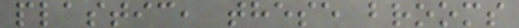plastic, these brooms
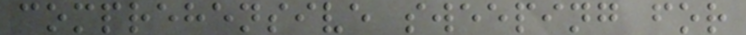comprehensive sweeping for
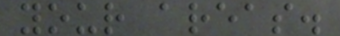your areas.
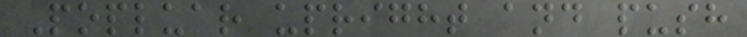Popluar upright and push
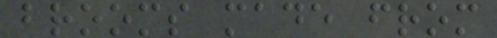brooms made from
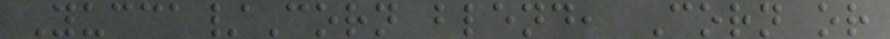Yucca/Corn blend, Corn or
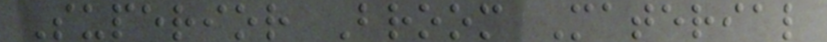Superior Broom Material
